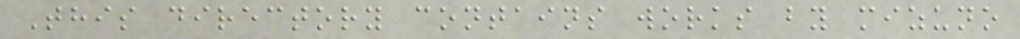This directory contains works by mizuno
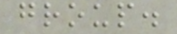group.
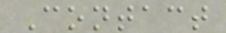Contact
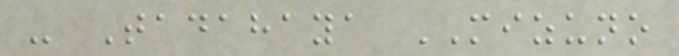- Tadahaya MIZUNO
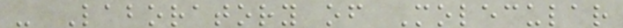- Laboratory of Molecular
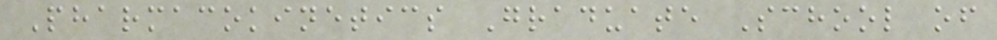Pharmacokinetics Graduate School of
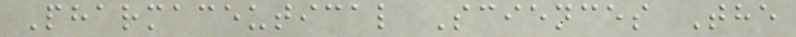Pharmaceutical Sciences The
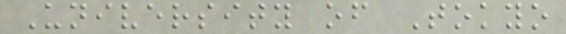University of Tokyo
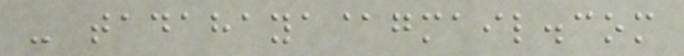- tadahaya@gmail.com
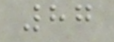87
